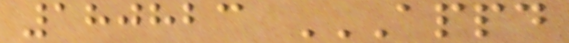180823 APPD
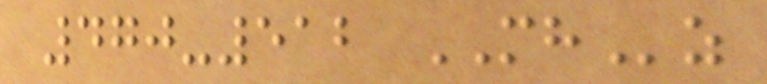470-512 MHz
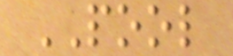POOL
